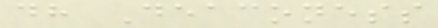dh Deaconess
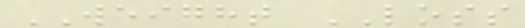WEIGHT LOSS
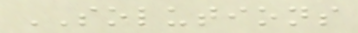SOLUTIONS
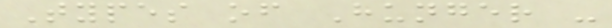Types of Hunger -
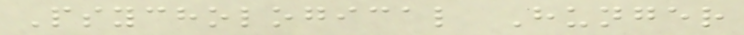Psychological Hunger
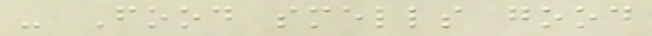- Food smells good
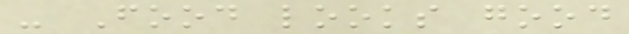- Food looks good
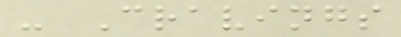- Cravings
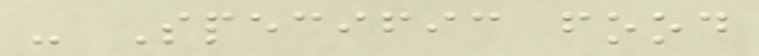- Specific food
